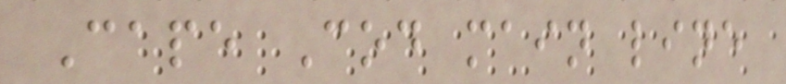Cape Cod main line
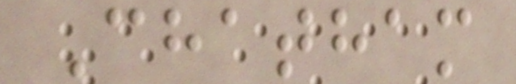Chatham
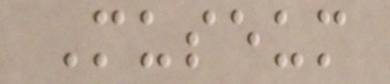Museum
